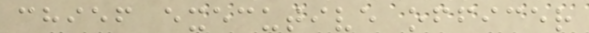chief executive officer
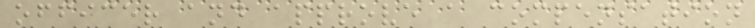officer and approve a compensation
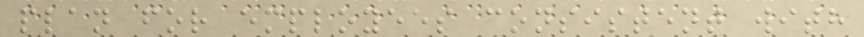plan for employees consistent with
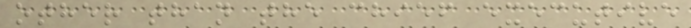other than the chief executive
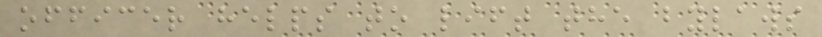officer helps to lift the bylaws
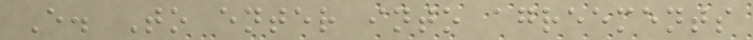E. To enter into agreements
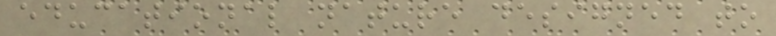educational nature designed to
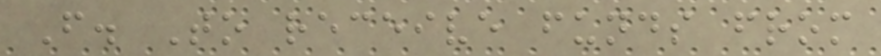F. To receive funds from
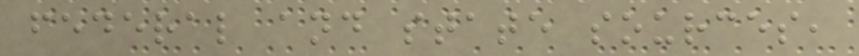federal and state sources,
